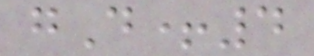gD+4
